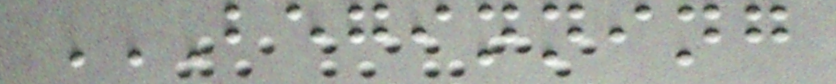BEGINNING
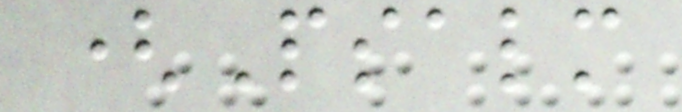(Psalm
